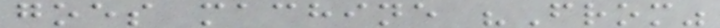goes machine "From"
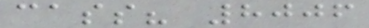cass? 8006
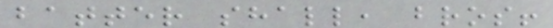batter shall, bros!
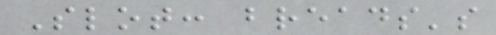Slot: breads's
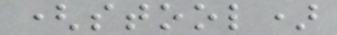(stool)
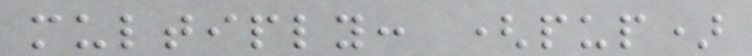multiply: (pup)
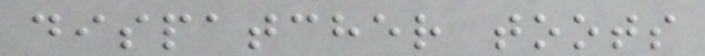dispatcher toots
